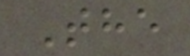The
